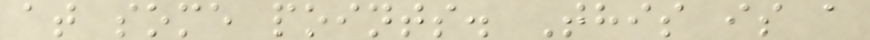at some points. This is a
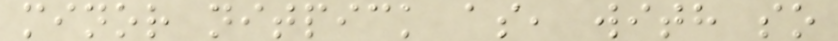minor nitpick as, with so
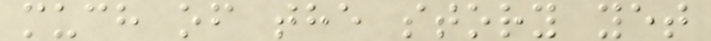much of the story yet
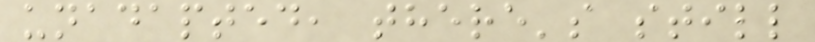unadapted, there's still
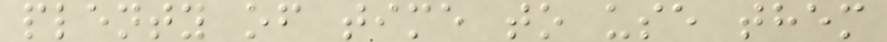plenty of time to use them
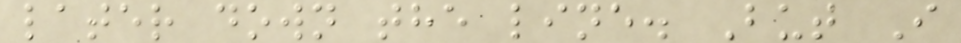later down the line. But I
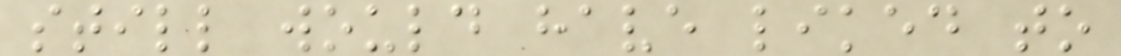still would have liked to
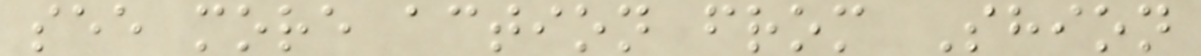see more action from Shion
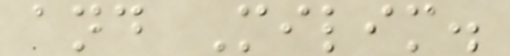and Milim.
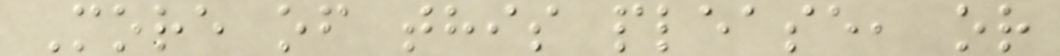More of this please, or
